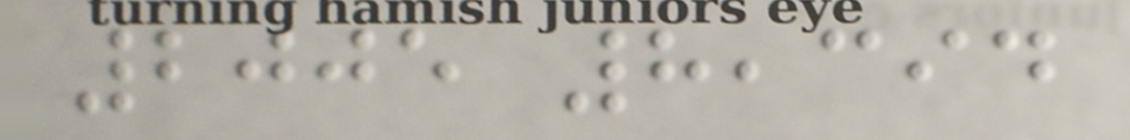2005 8,394
